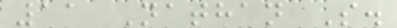11 Nathan S.
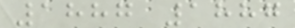1887 1887
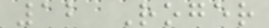12 Roger
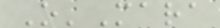O'Mara
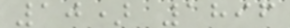10) 1896
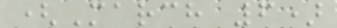(March 6)
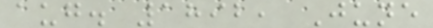aug. 1892, June
